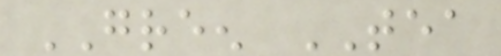GREEN TEA
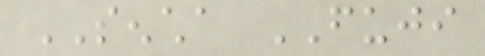SENCHA FUJI
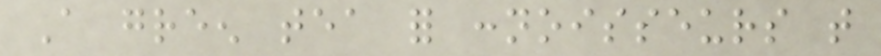A green tea for connoisseurs that
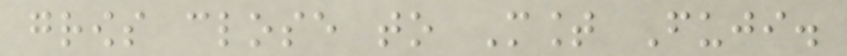grows close to Mount Fuji.
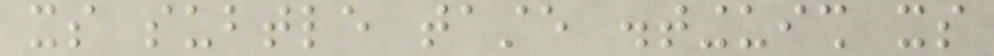its subtle taste distinguish its
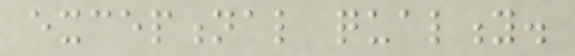exceptional quality.
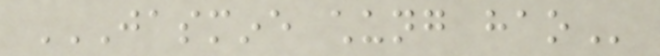JASMINE CHUNG HAO
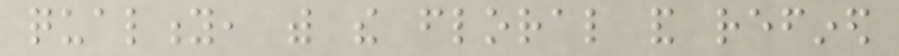quality, with the floral and refined
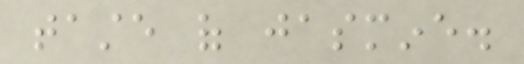taste of jasmine.
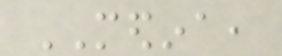MEDINA,
